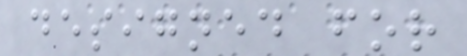designed for
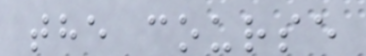the course
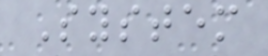System
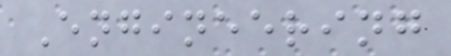Engineering
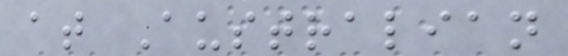at Australian
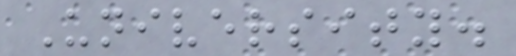University.
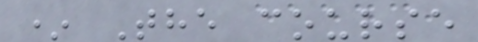* The course
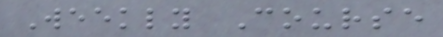Weekly Course
